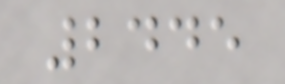2445
